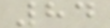84
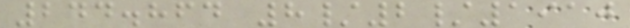244.864 8/2/1910
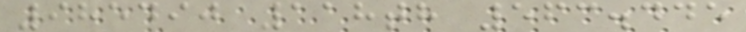985490 118th 563.445
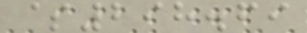$298.69
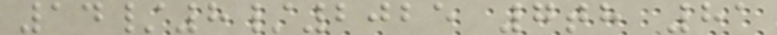14/8/2025 7th 81
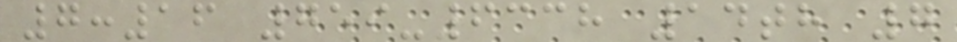7:16 759-6338 14th 7
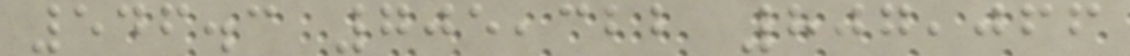546.3 705,322 807,066
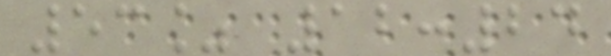53% 12:24
